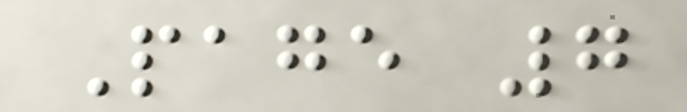Page 7
